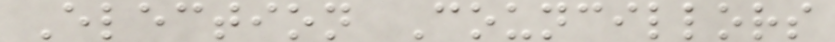Election Councillors
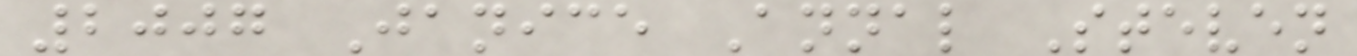2007 Janice Annal Steven
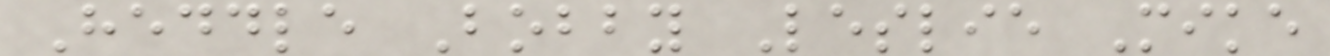Heddle Bobby Leslie Mike
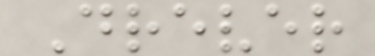Drever
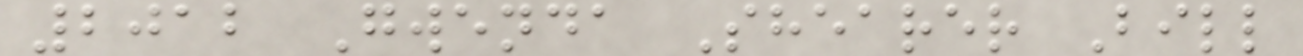2012 Gwenda Shearer Bill
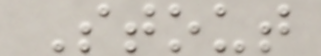Stout
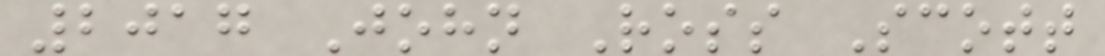2017 John Ross Scott
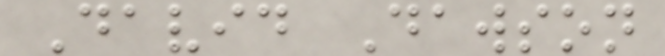David Dawson
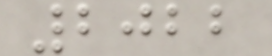2022
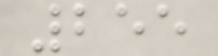255
